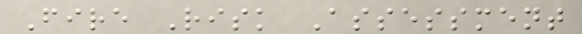Fire Risk Assessment
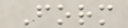Form
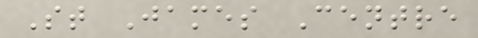St James Centre
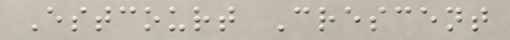Estcourt Crescent
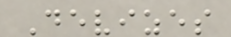Devizes
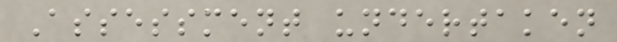Assessment undertaken
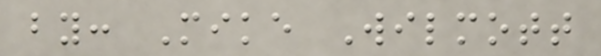by: Mike Wilmott
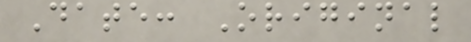Date: Original
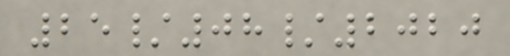25/08/2020
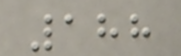188
